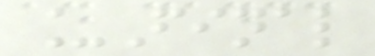_Final
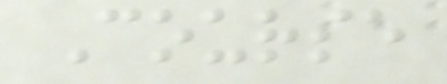Course
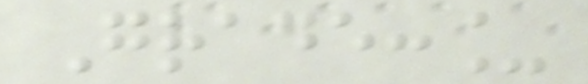Grade:_
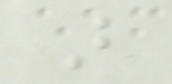B
